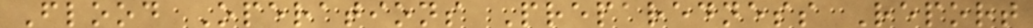Flood Operations Preparedness Report
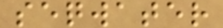seqwater
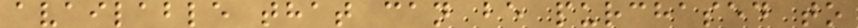available that can be purchased to
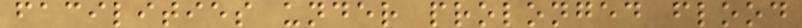facilities under prolonged flood
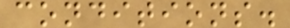conditions.
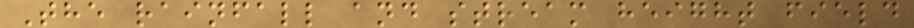The rainfall and stream height field
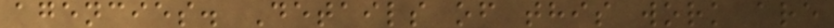agencies. Details of this work are
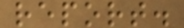report.
